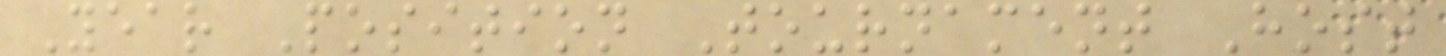Year Position Tournament Host
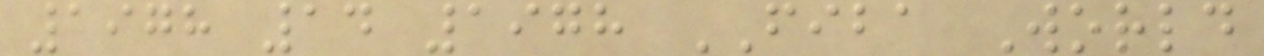1978 14 1978 FIBA World
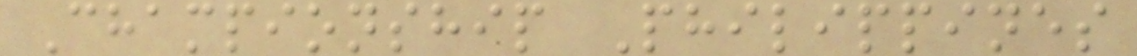Championship Philippines
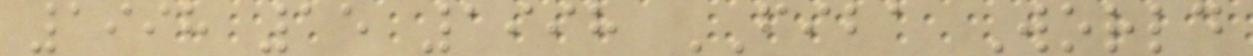1998 15 1998 FIBA World
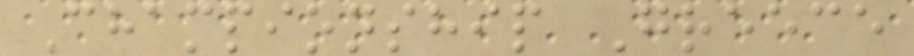Championship Greece
